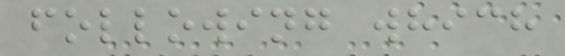following which
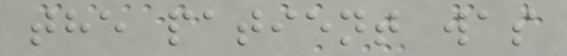the patient was
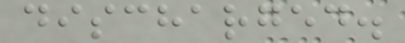discharged.
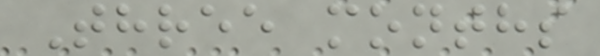Three months
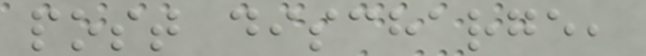post discharge,
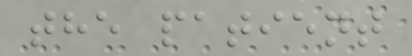the patient
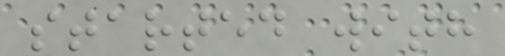started with
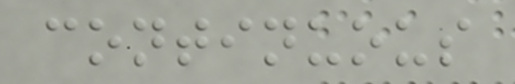continuous
